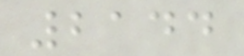2144
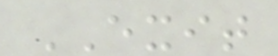EXIT
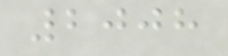2008
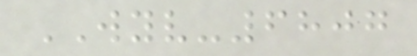WYV-6807
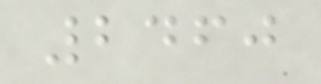2460
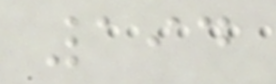194
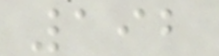192
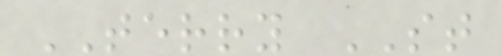TERRY ST
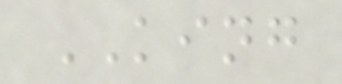KING
